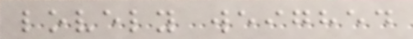lovely weighed
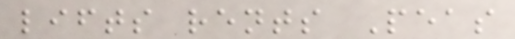lifts rents Peas
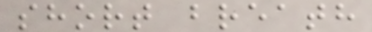short breath
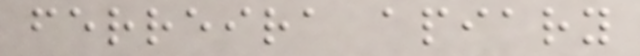ferreira apiary
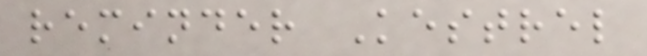reminder Kestrel
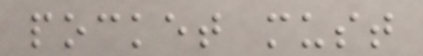pocket must
